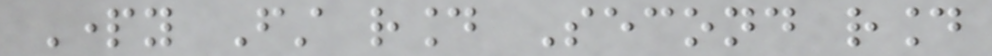Party First round Second round
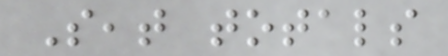Seat totals
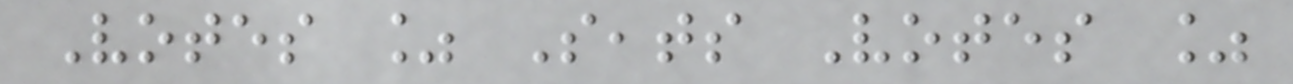Votes % Seats Votes %
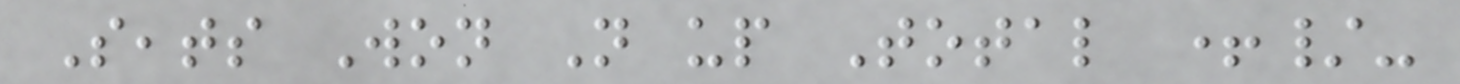Seats Won Not up Total +/-
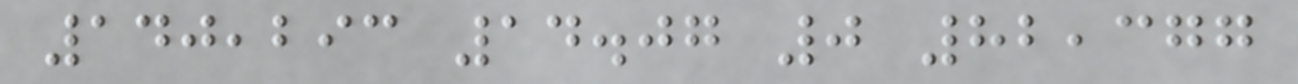140,293 14.07 0 82,377
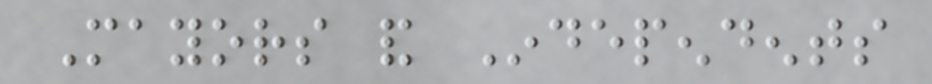Mayors and Independents
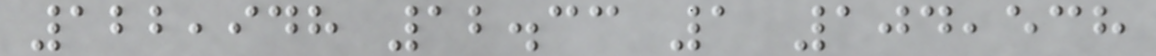122,948 12.33 1 104,538
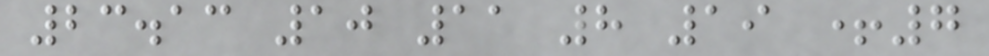23.13 10 11 8 19 +7
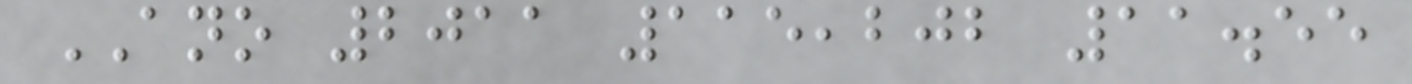ANO 2011 115,202 11.55
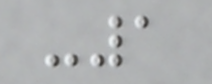-1
